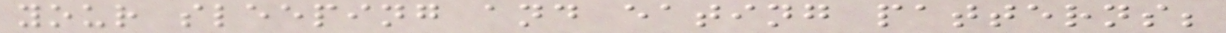your sleeping and eating patterns;
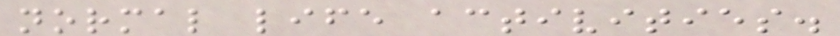normal life activities.
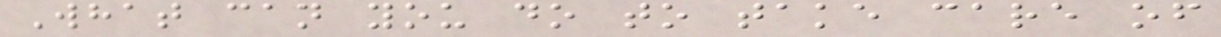What can you do to take care of
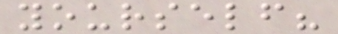yourself?
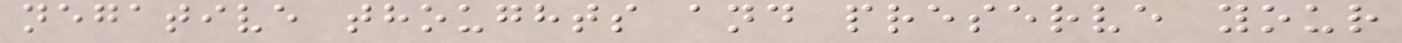negative thoughts and preserve your
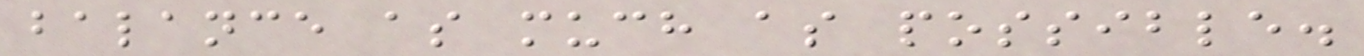balance as much as possible.
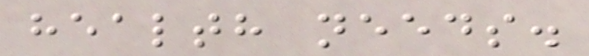health needs.
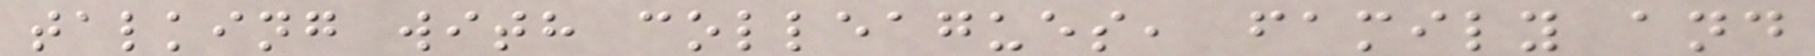talking with colleagues, family and
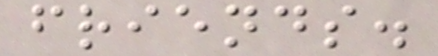friends.
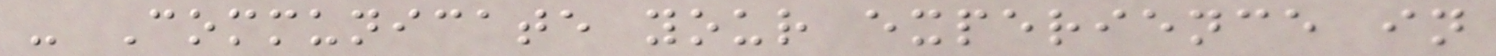- Communicate your experience in
